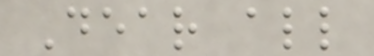Dear all
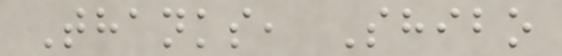Thanks, Shibo
